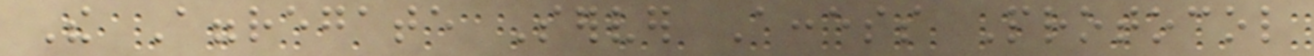The Aggregate Server Access Protocol
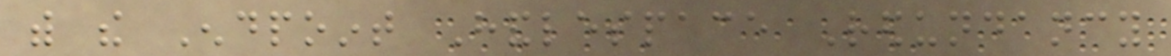with the Endpoint Handlespace Redundancy
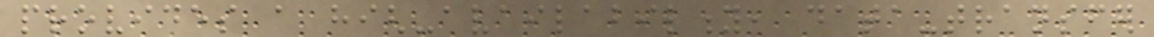provides a high-availability, data-transfer
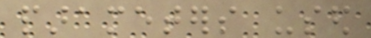parameters used
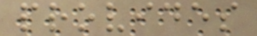provides
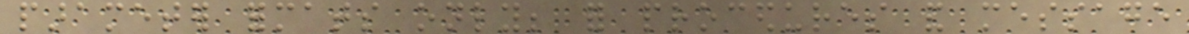parameter formats only; for procedures and message
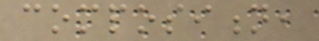composition,
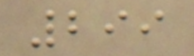299
